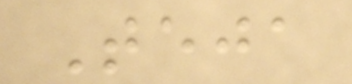Teja
